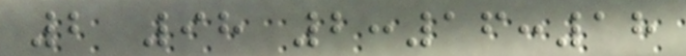2 98 2:16:18
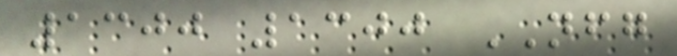1300 1300 NFG
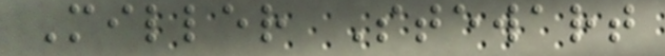Miller Stewart
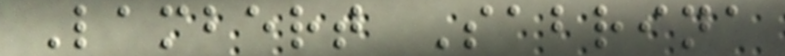Lambert Sabrina
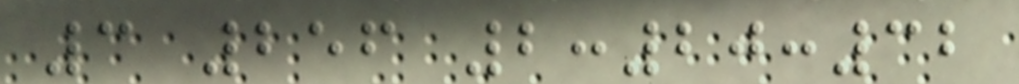3 256 2:20:32
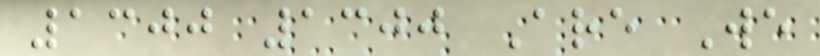1300 1300 Are We
